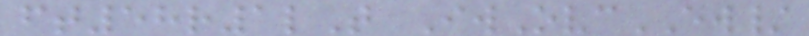ft58r1lT IwOvcEW/
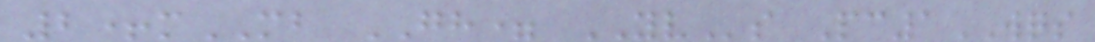2+mMB GH= YVs Pc1WQS
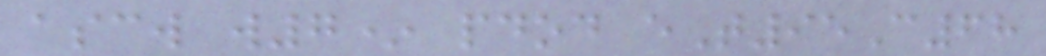ascw w7* pdod eT95C68
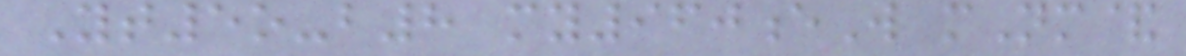Yt5o-b8 my960eW mNm&
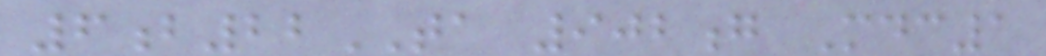6b22TA 902g Mdc1
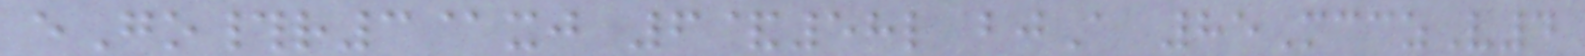eGo#r3@xj 6&58l bjA 85McczV4
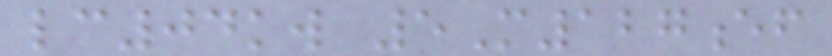lc04kw 5M127ef
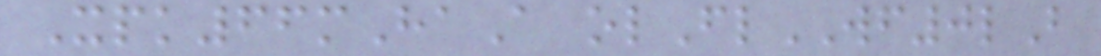Xpk66mHaA olFlWF0lB
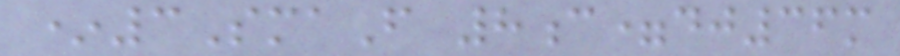*3SmaF 8c=dj36m
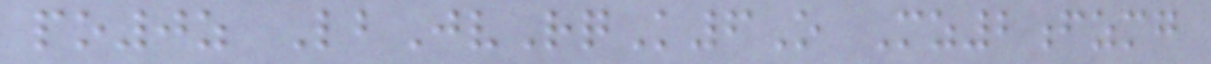po0z LbJvRqK6O Mz2fzmg
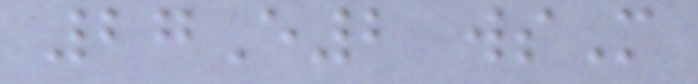27E2 wsM
